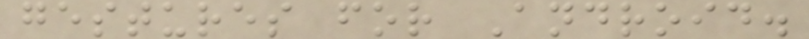gestures for Android.
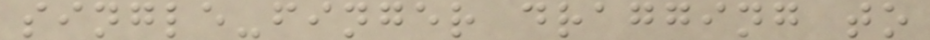single-finger dragging to
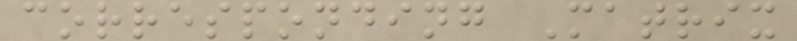corresponding Matrix
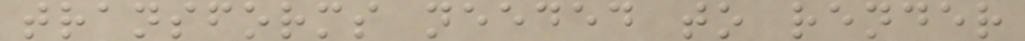transforms needed to render
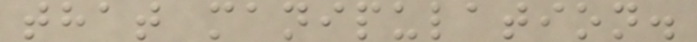that manipulation.
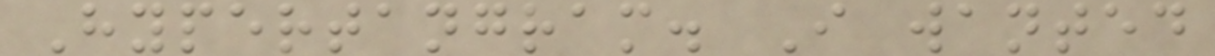Hypertangram. I wanted
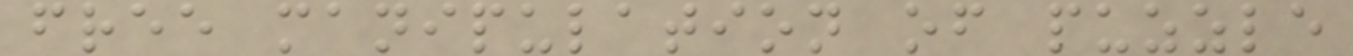free manipulation of puzzle
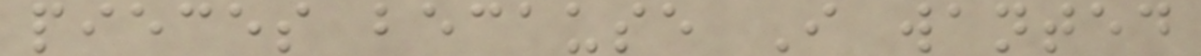pieces because I wanted
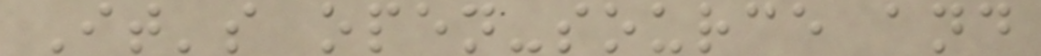It's open-source and
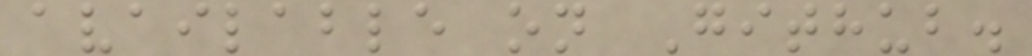available on Github.
